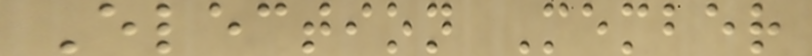Election Member
